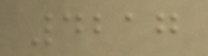4217
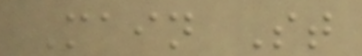Main St
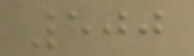500
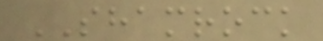SHAMROCK
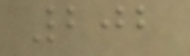202
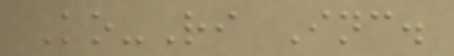Ko-Ri Inc.
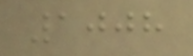1008
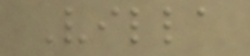Villa
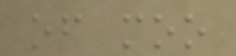of moo
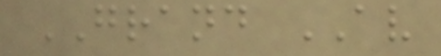GRAND AV
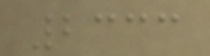2333
